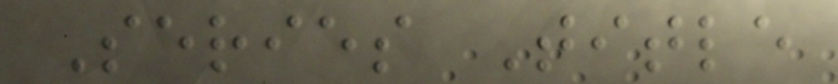Series Title
